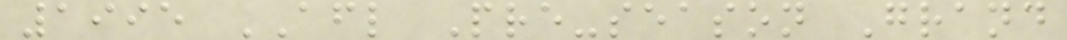1995 AFL Pre-season Grand
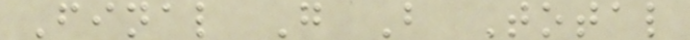Final G B Total
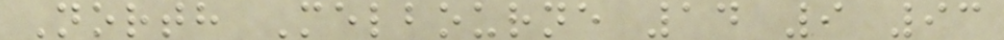North Melbourne 14 9 93
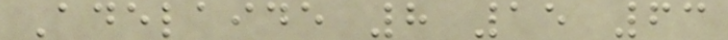Adelaide 8 15 63
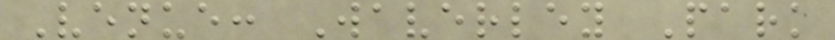Venue: Waverley Park
